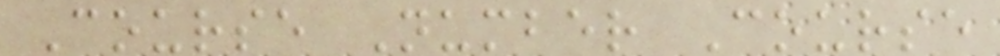Course Number Course
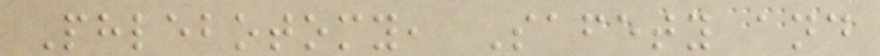Phlebotomy, Safety and
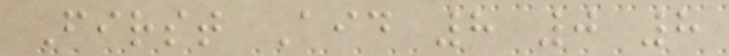First Aid 8 0 8
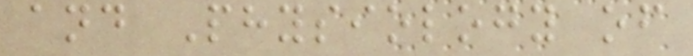and Physiology of
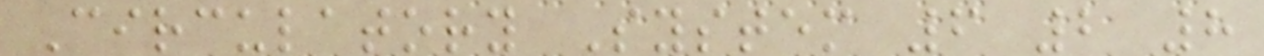Circulatory System 6 2 8
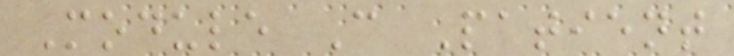Module C Patient
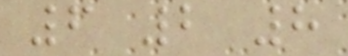6 2 8
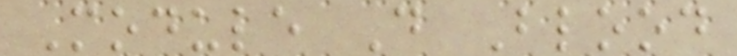Module D Blood
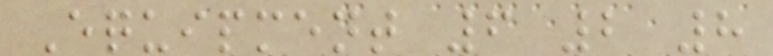Equipment 6 2 8
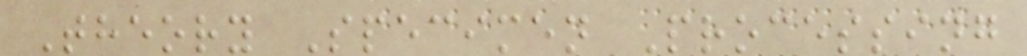Theory Specimen Processing
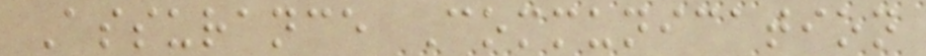Assurance Communication
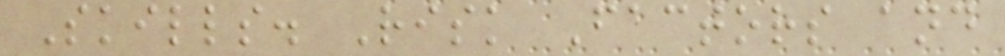Skills. Risk Factors and
